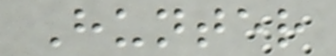Hunter
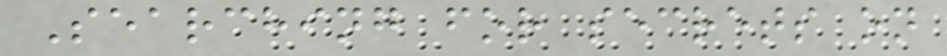Searching for secrets on
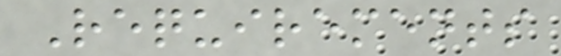Requirements
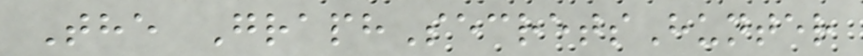The GraphSecretsHunter
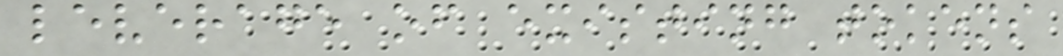leverage of existing tokens
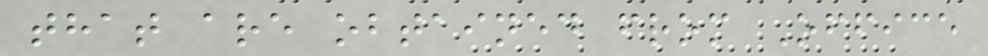that are obtained from Office
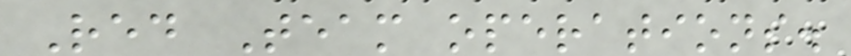Red Team operations.
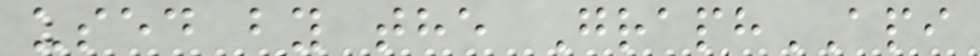used by the GraphAPI
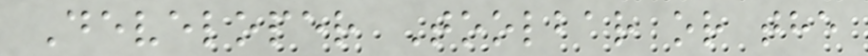Developer Toolbar or the
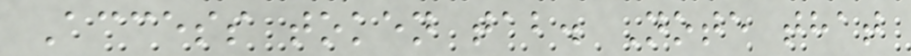Access token tab. Note that
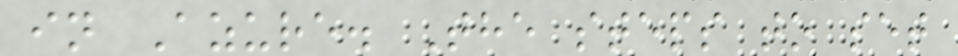in Azure. The steps to set
